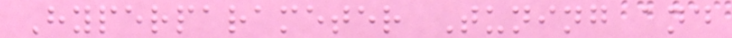Hyperparameter Tuning and
